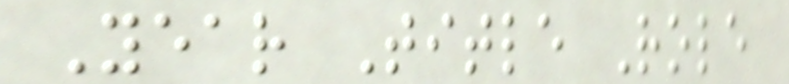Year Title Role
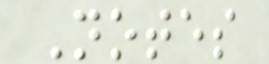Notes
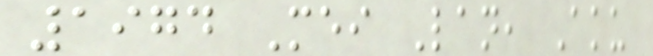1974 Mei Lan, Aku
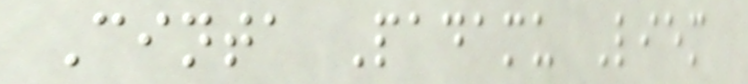Cinta Padamu Liem
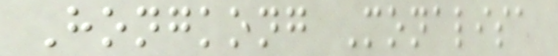Hongkong Monalisa
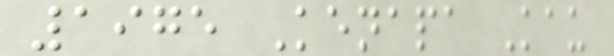1975 Kenapa Kau
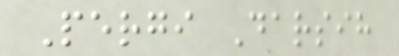Pergi Darsih
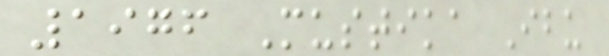1976 Mustika Ibu
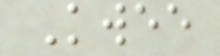Kwee
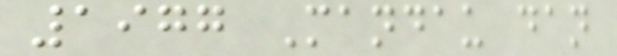1977 Mandau dan
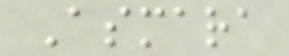Asmara
